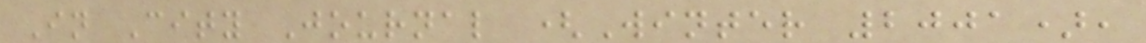In City Journal (Winter 2001),
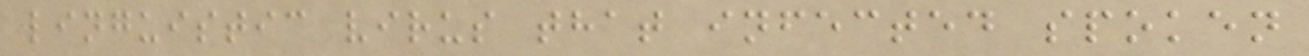linguistic virus that infected spoken
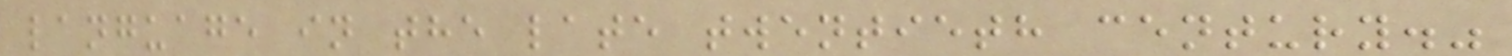language in the late twentieth century."
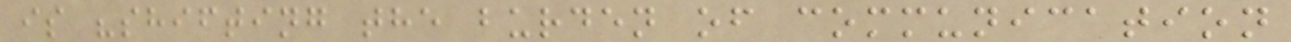is "shifting the burden of communication
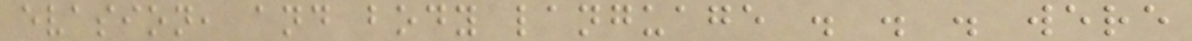evasion, and body language . . . were
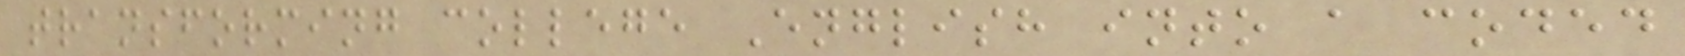transforming college English into a coded
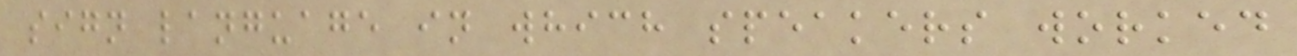sign language in which speakers worked
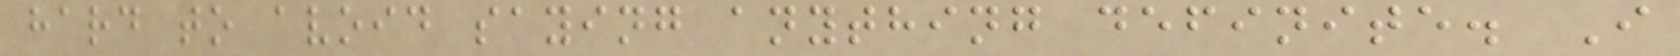hard to avoid saying anything definite. I
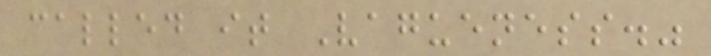called it Vagueness."
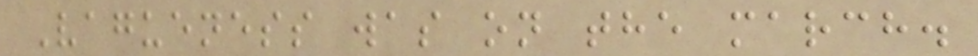Vagueness was on the march.
